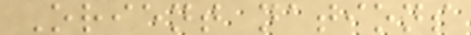Orient nations
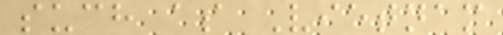such as Vietnam
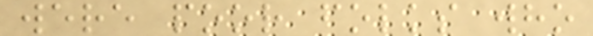were poor folks who
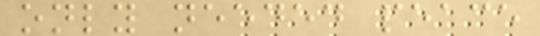only needed peace
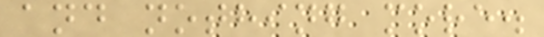and nothing more.
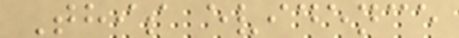This evidence
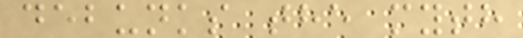debunks the myth
